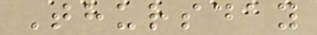Thursday
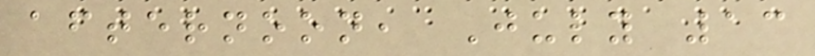afternoon, July 13
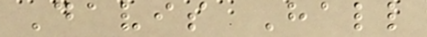Davis Hall
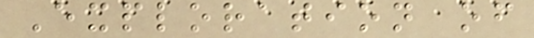Exploration of
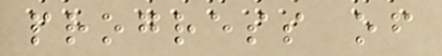progress of
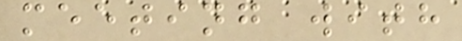meeting with
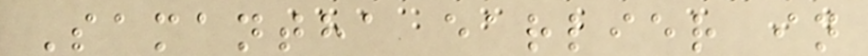Samantha earlier in
